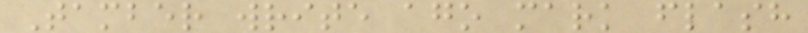Tamber write ago mark flash
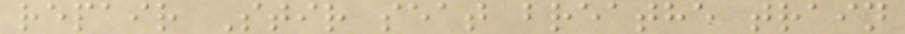repair Stir seat breathe train
